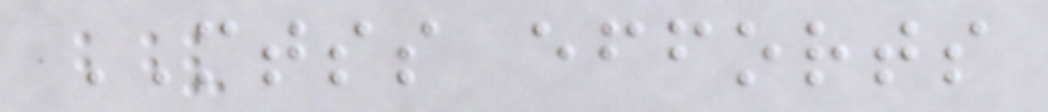MTSS efforts
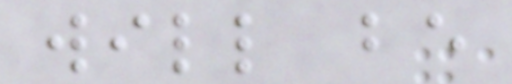will be
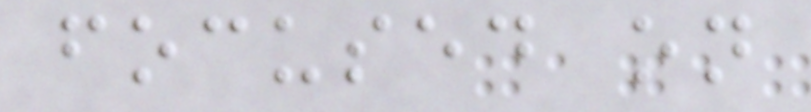focused on
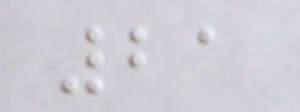21
